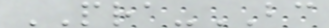PRA-BC
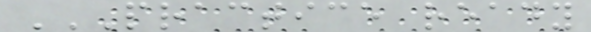PRACTICE READY
